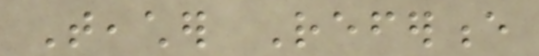Teacher Reference
